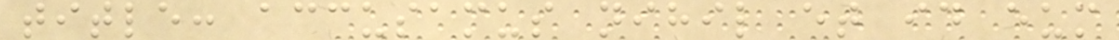title: accusamus nihil et id eum
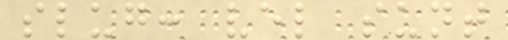slug: vel sunt
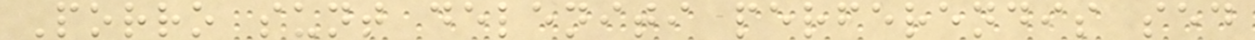Porro sunt deleniti perferendis sed
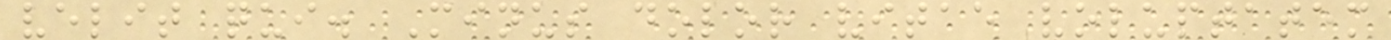velit qui. Minus dolor vitae voluptatem
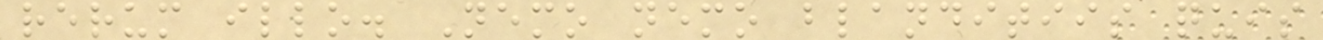rerum illo. Nemo nemo blanditiis quis
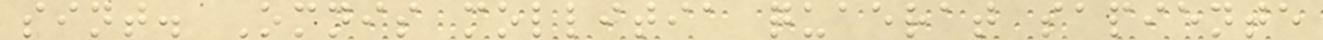sint. Omnis mollitia quaerat sapiente
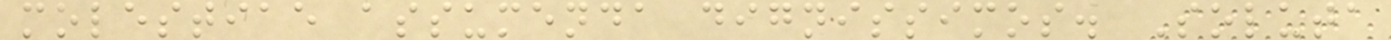molestiae assumenda dignissimos. Soluta
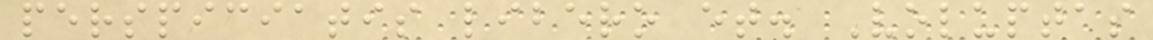perspiciatis libero et. Voluptas
